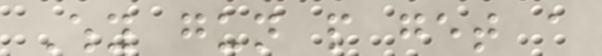Why gun people get a
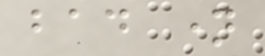bad name
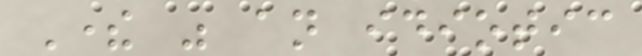There was an idiotic
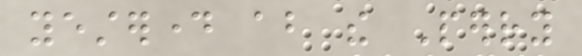yesterday about the Perry
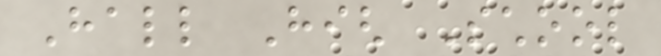Hall High School
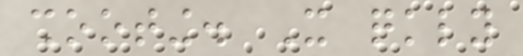shooting. It quickly
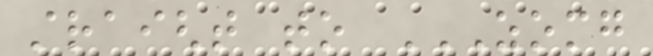straight to ZOMG
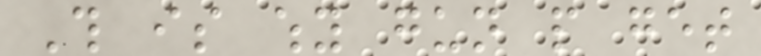This is why gun people get
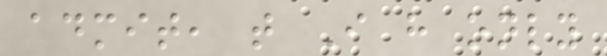admit, that I have only
